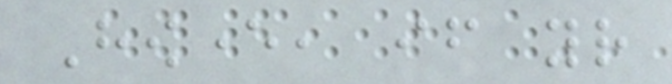However, if your
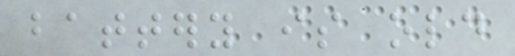battery is old
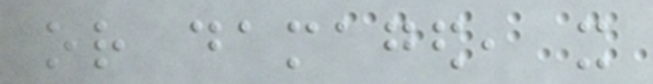or damaged, it
